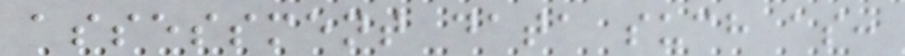assessment data such as:
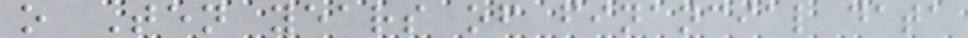o Ten years of financial data
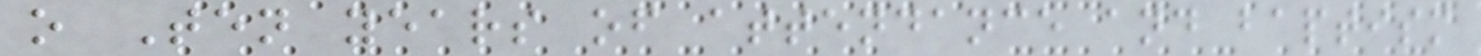o Ten years of attendance and baptism
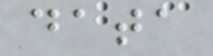data
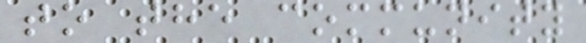to the community
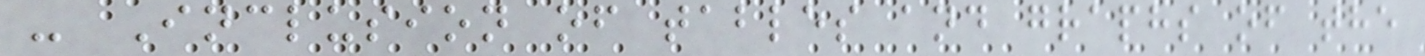- Inclusion of tables and graphs of the
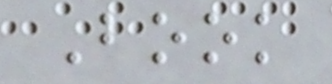Book
